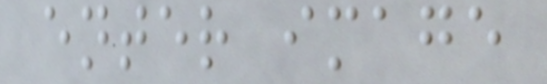enter image
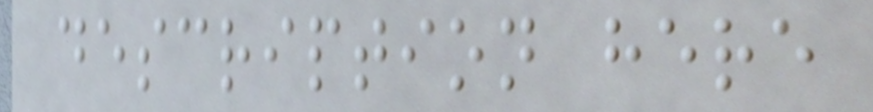description here
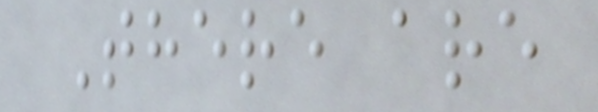There are
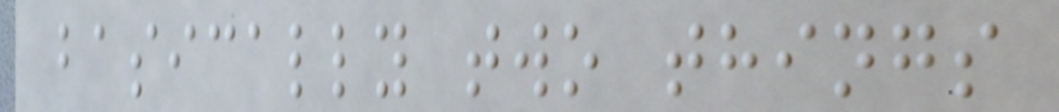basically two things
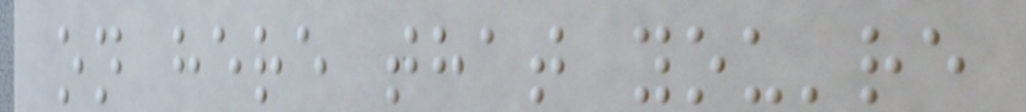on here that you're
